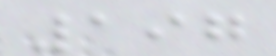197
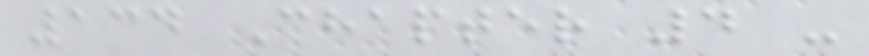134 Chapter 4 -
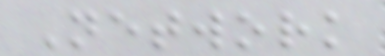Network
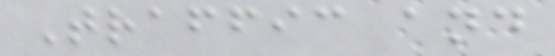Traffic and
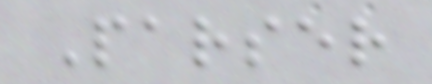Parser
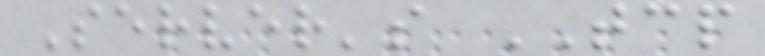Server's TCP
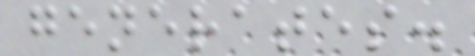generates.
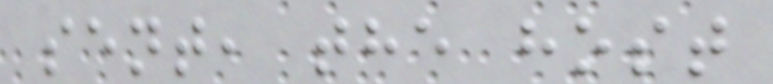sent, the host
